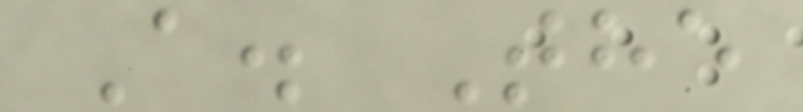A. The
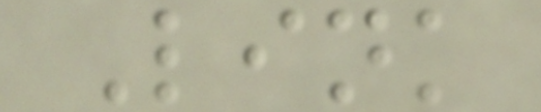Link
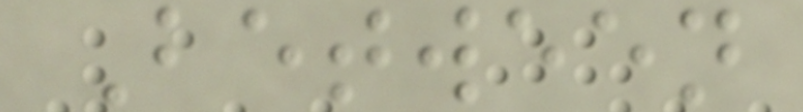Between
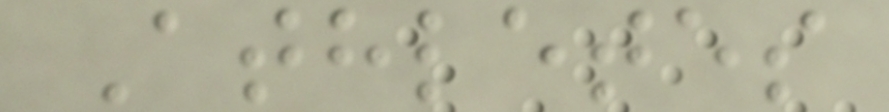Athletes
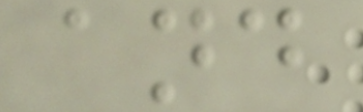and
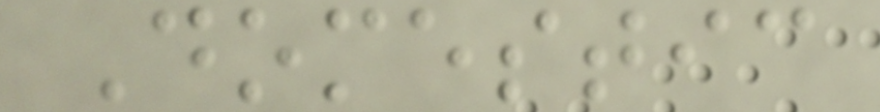Domestic
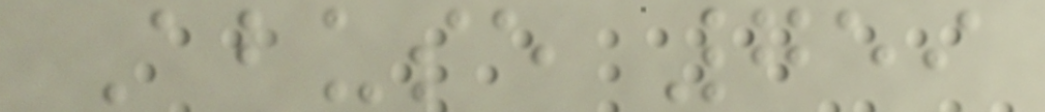Abuse 759
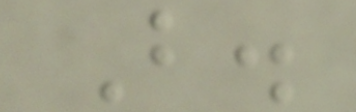B.
